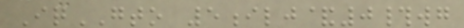IqGTO 5ilj&0#wg
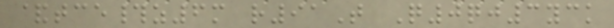&tce#z6m r91T Q0qj3yck
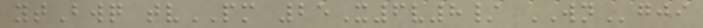ytBwq tvPM 25X6v8/ WNgji
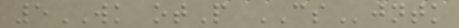5WK otP CSjntk
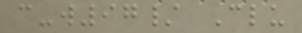c-w97/ Clu
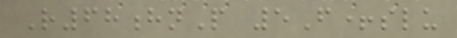R68hnP 5F+slu
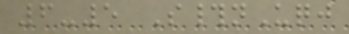6-5 S#nUqj
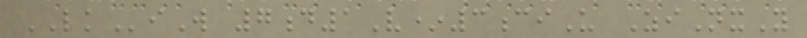LKiW 7d1V*3ciU ZiNxY
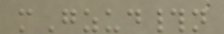mGzud#n
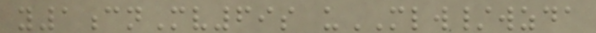y1cnMv69s uMLW/wzda
